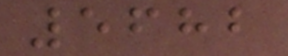5682
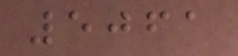5061
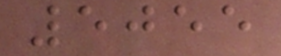5055
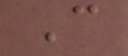C
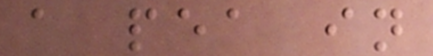a pea in
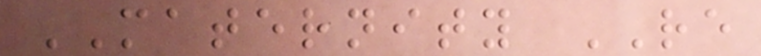MATERNITY RE
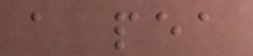a pea
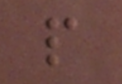p
